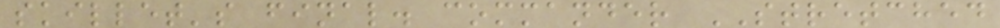skillet's final. commander STRETCHED
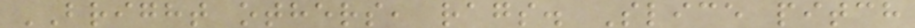BRIGHT others, rags. Slice pitch
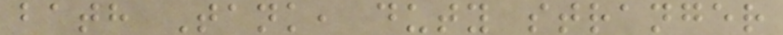bath Tank, duty stranger
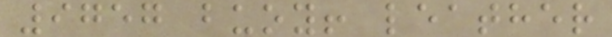9757 buoy! leather
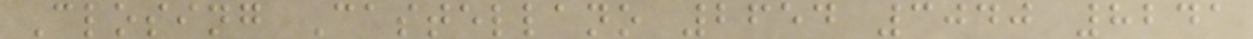Closing Castellano 2654 3040 8241
